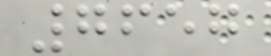7657
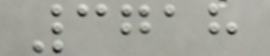3718
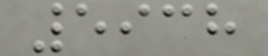5938
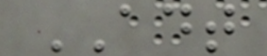ADT
